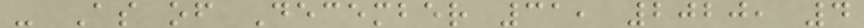- As of December 31, 2020, 4
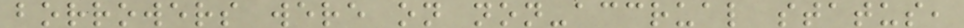borrowers were on non-accrual status,
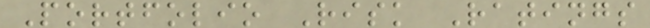Portfolio Risk Ratings
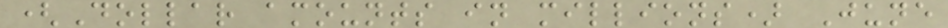(Dollar amounts in millions) June
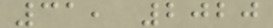31, 2020
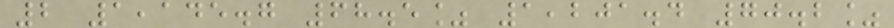2 1,145.7 68.5% 1,201.4 70.2%
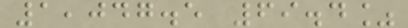1,047.5 69.4%
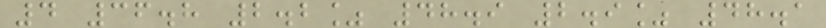4 36.8 2.2% 48.9 2.9% 48.1
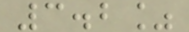3.2%
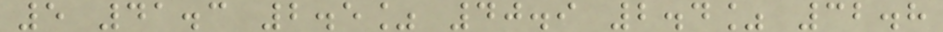5 41.3 2.5% 40.9 2.4% 32.8
